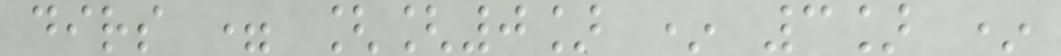dirs = [[0] * 3] *
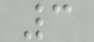3
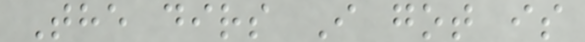The dirs I got is
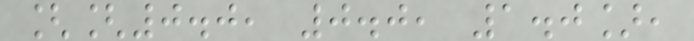[[0.0, 0.0, 1.0],
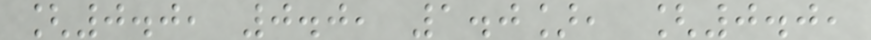[0.0, 0.0, 1.0], [0.0,
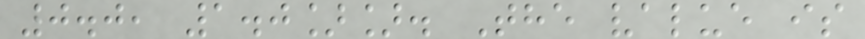0.0, 1.0]]. The value is
